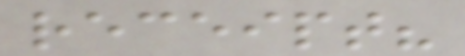receipt?
